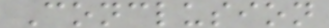Conclusion
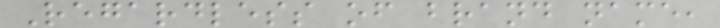Regardless of brand name,
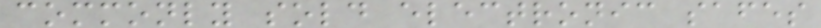commonly sold electronic safes
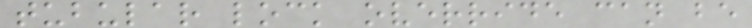tubular lock override can be
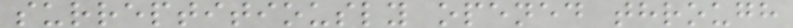surreptitiously opened through
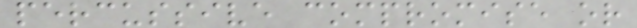percussive compromise or
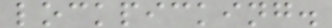lockpicking.
